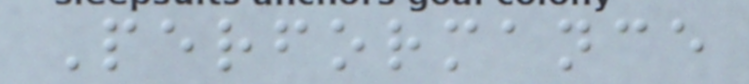Performance
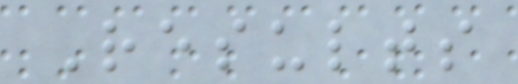Results
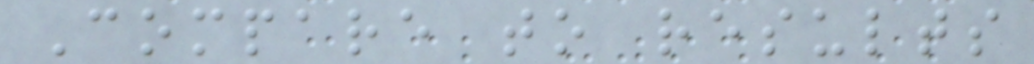Compare to results
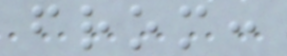from:
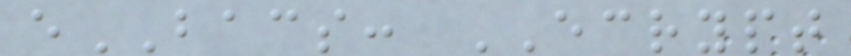eBACS: ECRYPT
